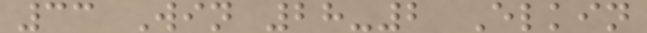33 Win 28-2 Elkin
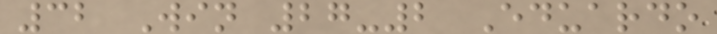32 Win 27-2 Eduardo
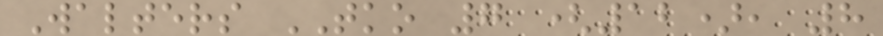Walters TKO 7 (12), 8
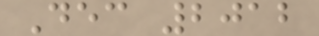Dec 2012
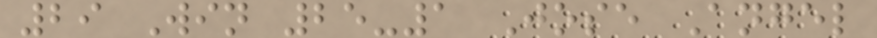29 Win 25-1 Jose Angel
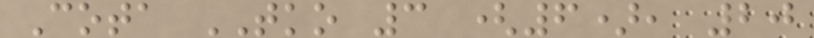Cota TKO 3 (6), 20
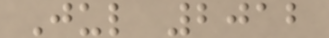Jul 2012
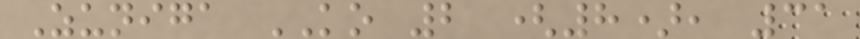Zuniga KO 2 (8), 31
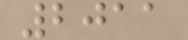2011
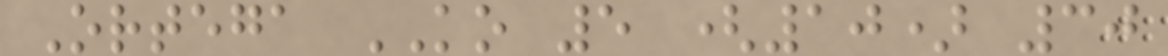Ortega KO 5 (10) 30
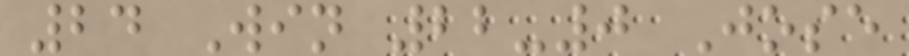24 Win 22-0 Jose
